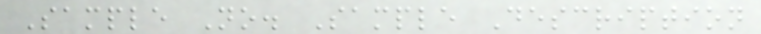Sample No. Sample Description
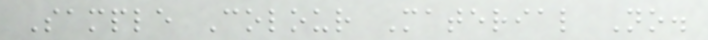Sample Colour Material No.
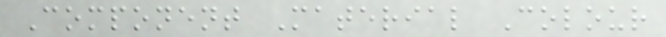Component Material Colour
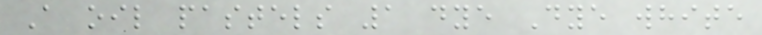A oil pastels 1 dye Dye white
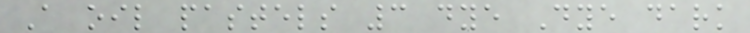A oil pastels 3 dye Dye dark
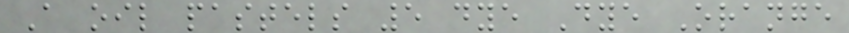A oil pastels 5 dye Dye Orange
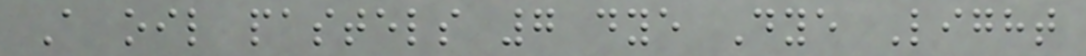A oil pastels 7 dye Dye Light
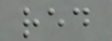red
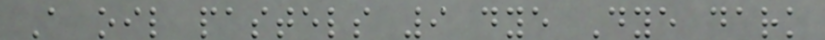A oil pastels 9 dye Dye dark
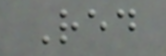Red
